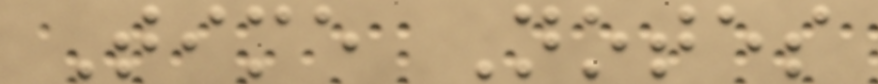Time Notes
